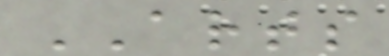ARTS
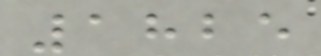1825
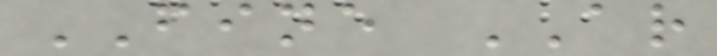FINE AR
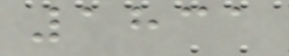1831
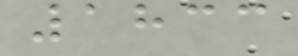1833
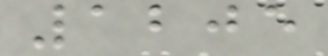1205
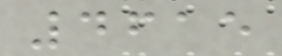4615
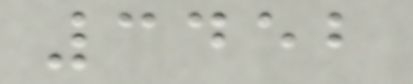3452
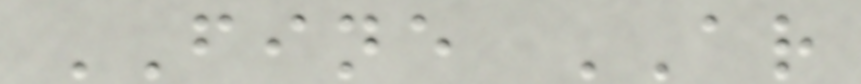FINE AR
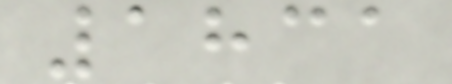1831
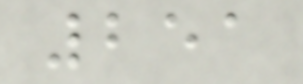251
